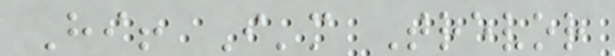Hi! I'm Trevor
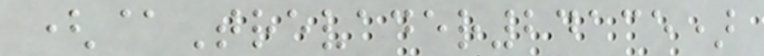(@Trevader24135)
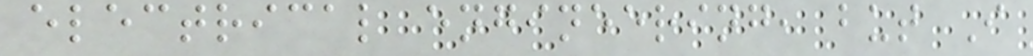electrical engineering, but I
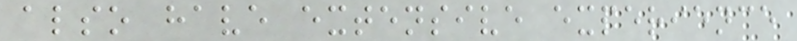also have extensive experience
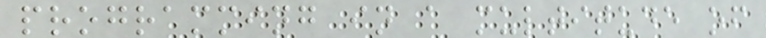programming in a multitude of
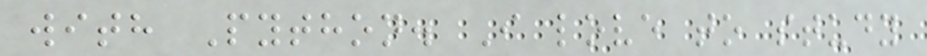with Python. I love to study
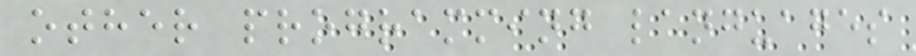other programming languages
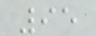95
